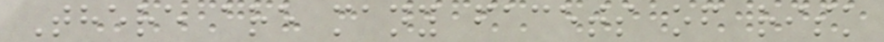There are many facets of risk
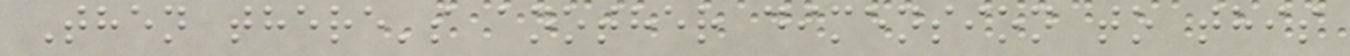Then there's another dimension to this
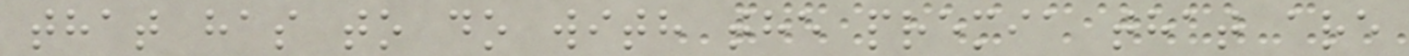that has to do with the premia that are
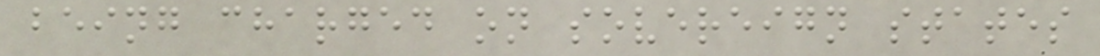being charged on sovereign states
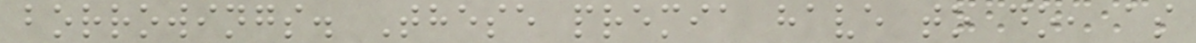borrowings. These premia have to do, as
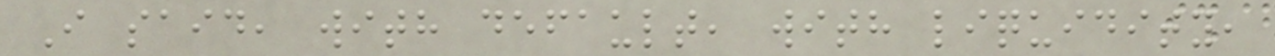I said, with default, with liquidity,
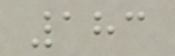183
